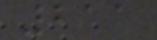211
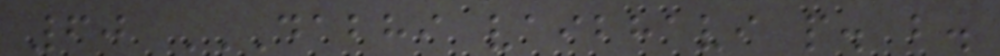60 DABHI VAIBHAVI P. B.
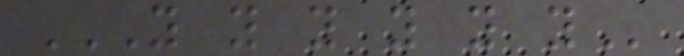Y Y Y Y Y Y
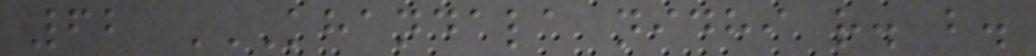62 KHANDALA NIDHI R. B.
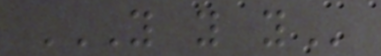Y Y Y
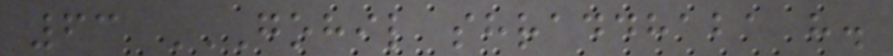63 GOHIL SHRADDHABA H.
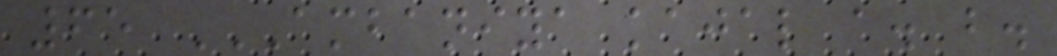65 AMBANIYA KAJAL A. B.
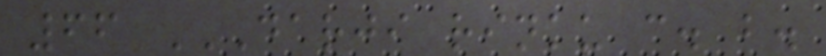66 DARJI RINKU C. B.
